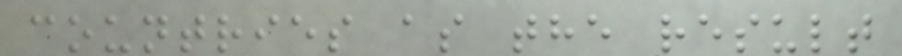countries as the result
